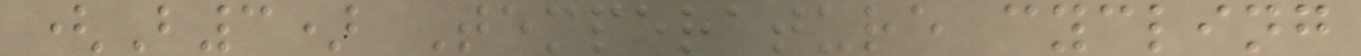(B3) Temperature cycling
